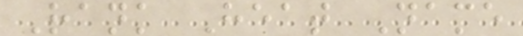Rank Heat Name
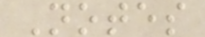Notes
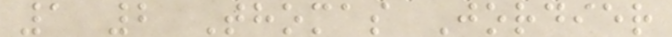1 2 Thomas Jordier
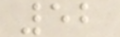52
